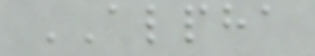ALPHA
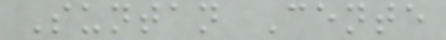Suntan Cente
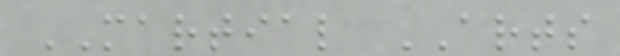MARTIAL ARTS
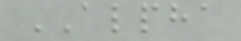ALPHA
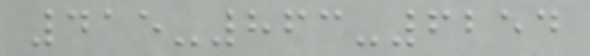415-863-6254
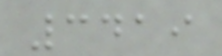3419
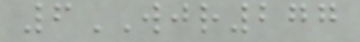6WJR277
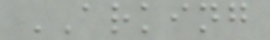ARKING
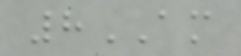8AM
